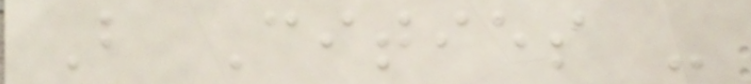B Cities -
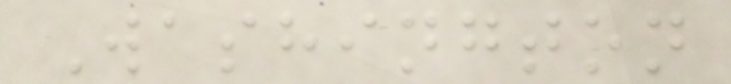Washington
